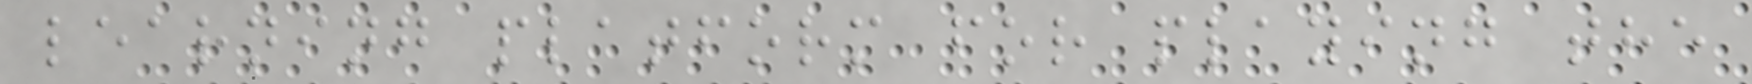learning platform for playing the
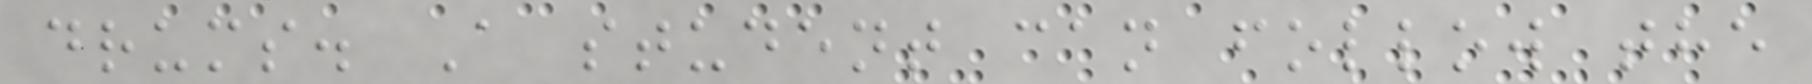drums. A student can follow the
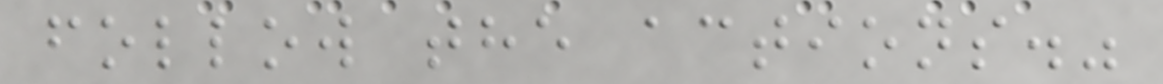follow the actions."
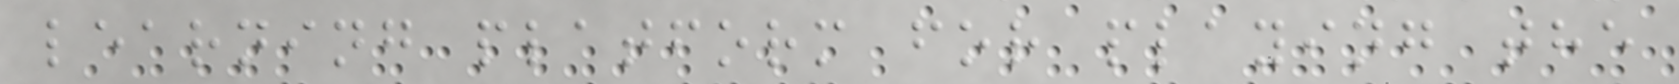learning platform for playing the
